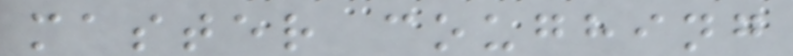master coughing
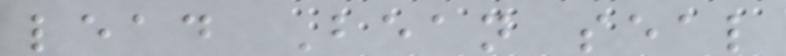lead Bean seal
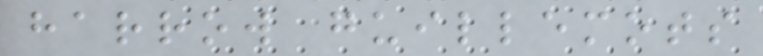harrow guillemots
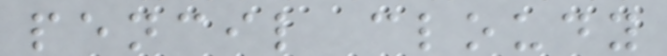pencil cloudy
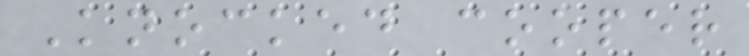Knocked cooper
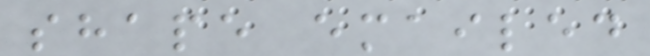shape emailed
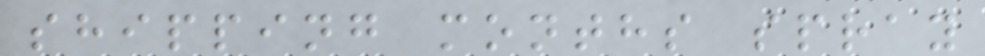shipping months spray
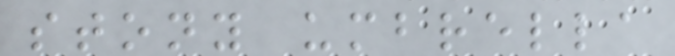stony umbrella
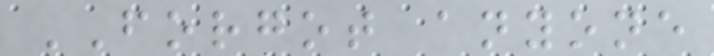FORGOT anyone
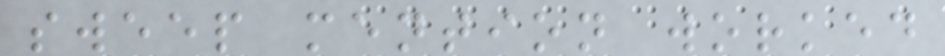sweep mention worked
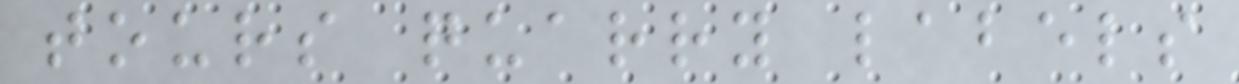tours quarry labels
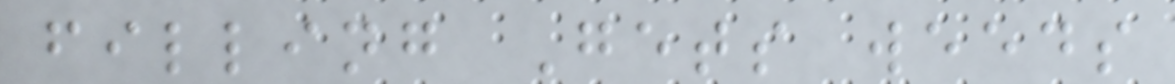filling Gets weeds
